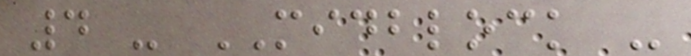4 - MIDBLOCK -
